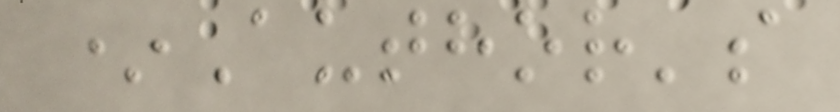*Author's
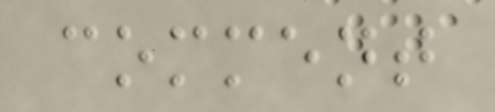comment
